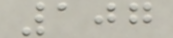107
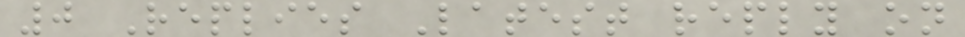0 Replies Latest reply on
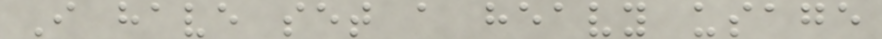I have set a heavy usage
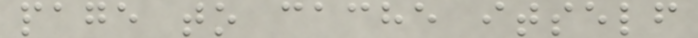page to cache itself
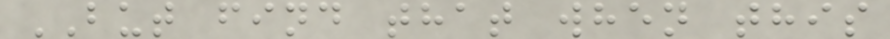BUT find that when this
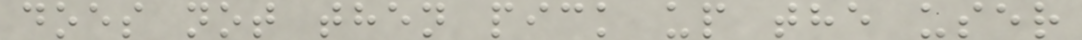does not then pick up the user
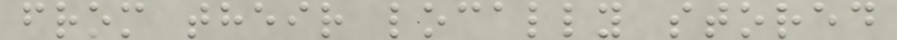from their locally stored
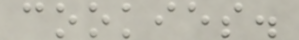cookies.
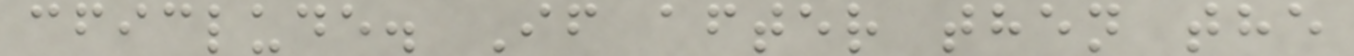cficlude. If after then the
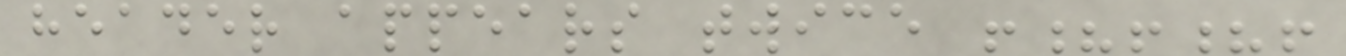header appears twice !?!?!
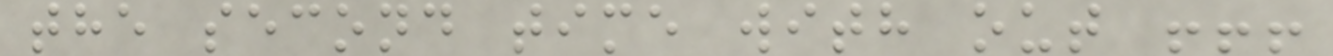the second time with out !!!
